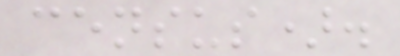census).
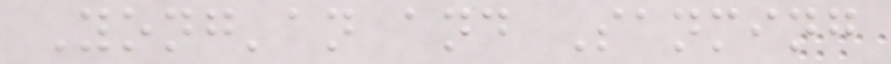Yong'an and Sanming
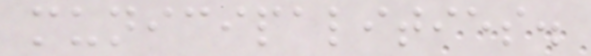municipalities.
